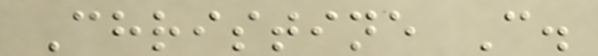Christine C.
